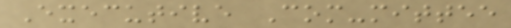Executive Com-mittee
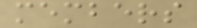members
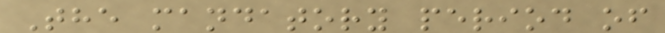The mandatory period of
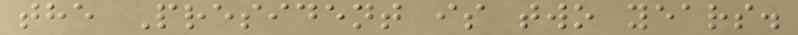the President is two years.
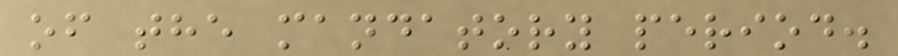of the mandatory period.
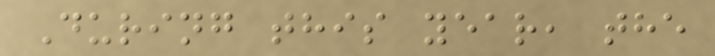During this year, the
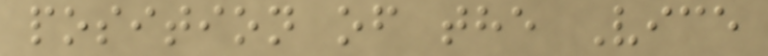position of the Vice
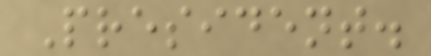President.
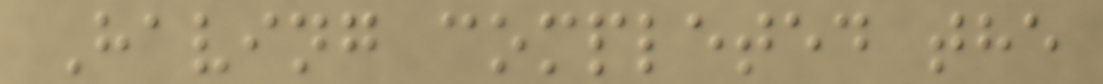Having completed the
